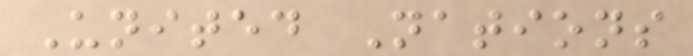United Nations
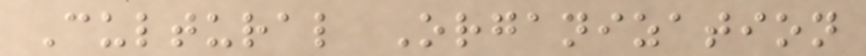Cultural Organization
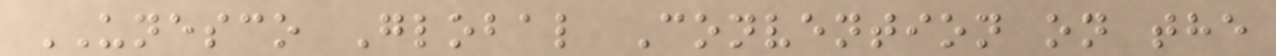UNESCO Global Convention on the
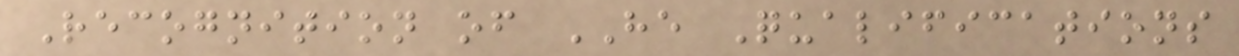Recognition of HE Qualifications
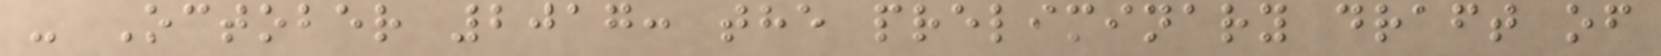- October 2017: the preliminary draft of
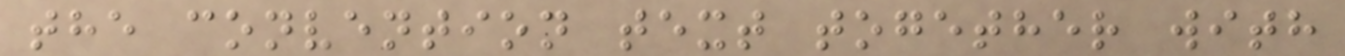the convention text together with
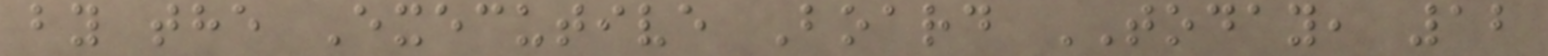by the Executive Board TODAY, 12
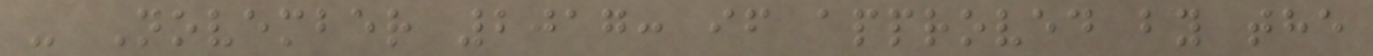- November 2017: if approved by the
